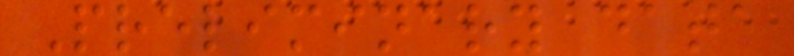Preliminary data
